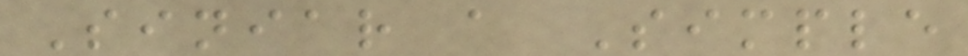Siniar a Simple
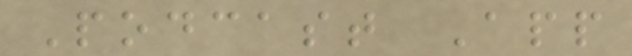Podcast App
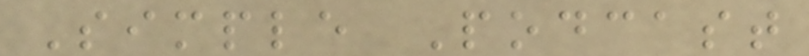Simple Podcast
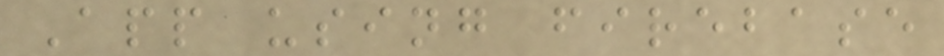App using firebase
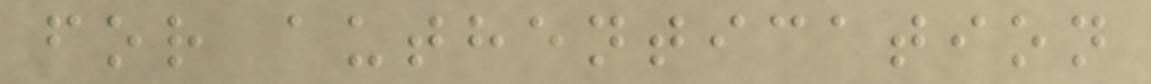for authentication
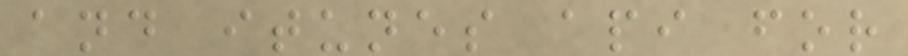and itunes api for
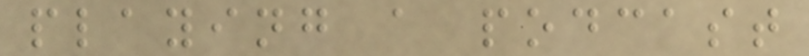playing a podcast
